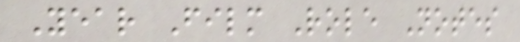Year Film Role Notes
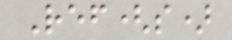Ref(s)
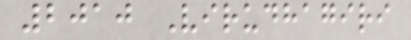2010 Virudhagiri
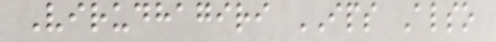Virudhagiri IPS Also
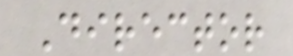Director
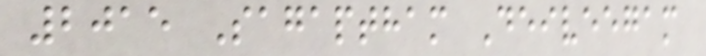2015 Sagaptham Deiveegam
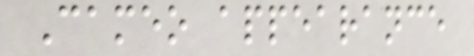Cameo appearance
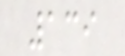139
